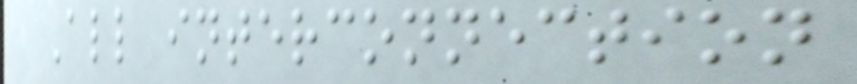All interconnection
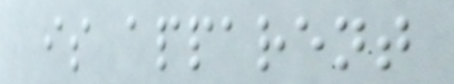is apparent
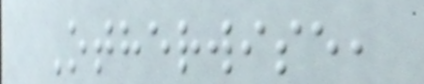Otherwise,
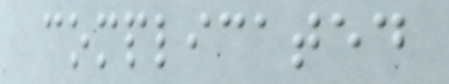complicated
